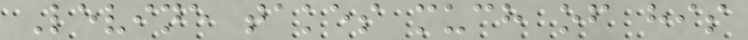Levine takes much of his
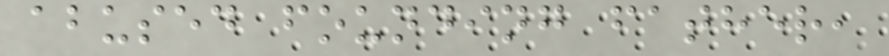abused founding father,
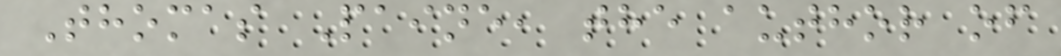Thomas Paine, the author of
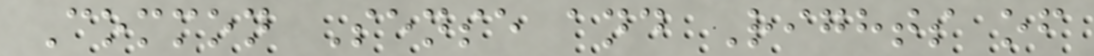Common Sense and Rights of
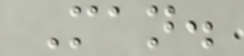Man.
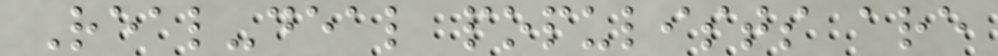Real-deal populists are
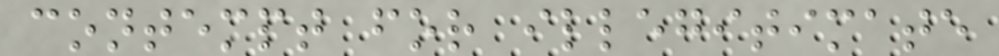contempt for illegitimate
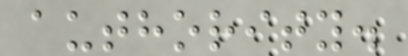authority.
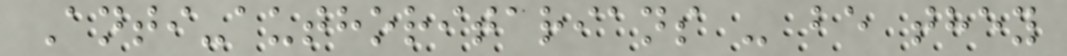Anti-authoritarians - be they
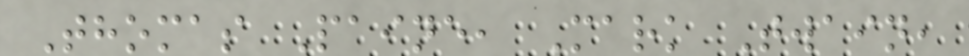Thomas Paine, Mark Twain,
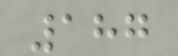187
